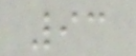93
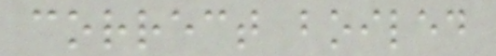correct boiled
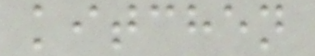kitchen
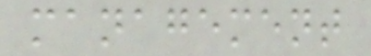management
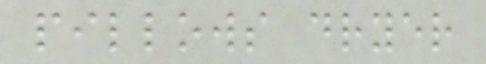pillows dryer
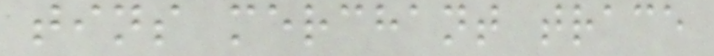tins merchant trace
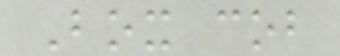Box cob
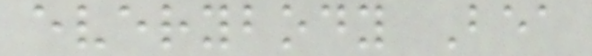everybody Bea
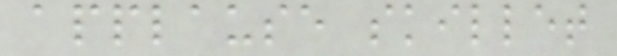applause skillet
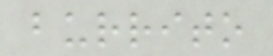burrito
